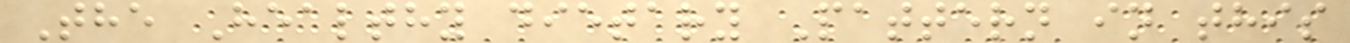The Healthy dietary Pattern in this
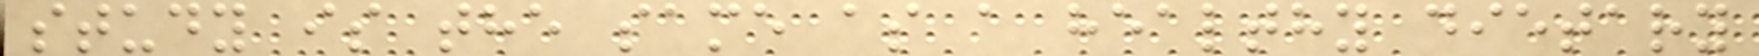study is the same as a healthy dietary
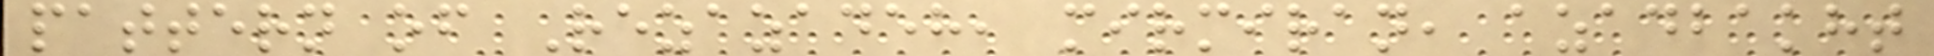pattern of Rezazadeh, mirmiran, azadbakht
